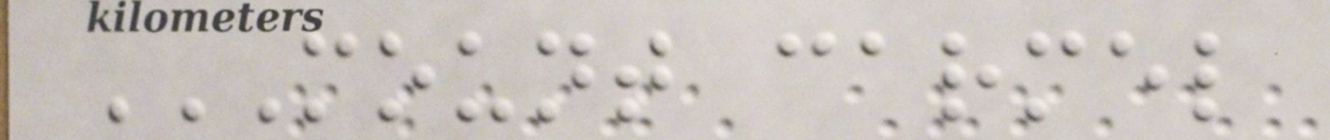MOUNT CARMEL
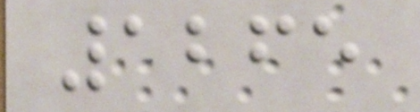1265
